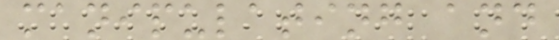manipulating and
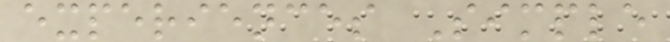experiences Simple
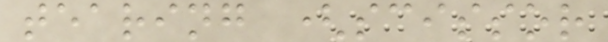tearing (scissor
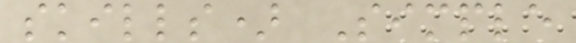skills) Simple
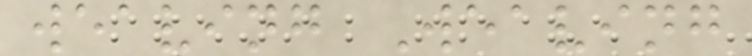weaving Weaving
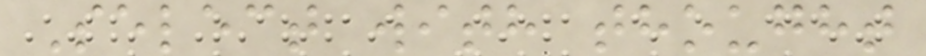Select with thought
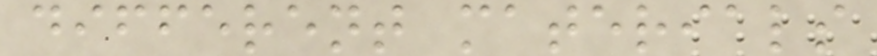different materials
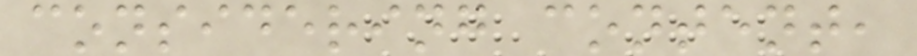considering content,
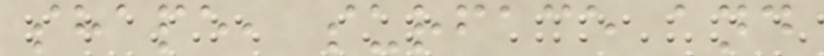shape, surface and
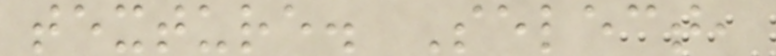texture. Select,
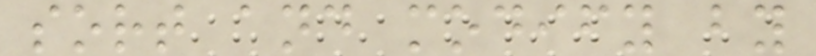sort and modify by
